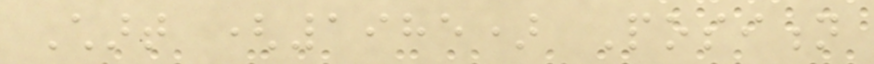Chart (1985) Position
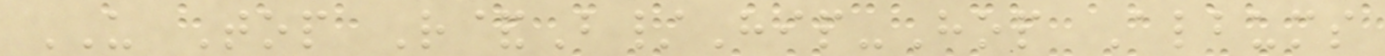US Top R&B/Hip-Hop Albums
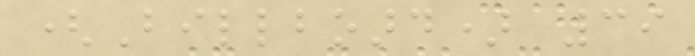(Billboard) 39
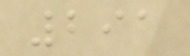291
